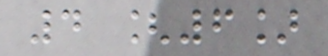4 [6]
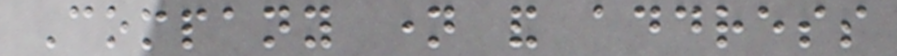Company name and address
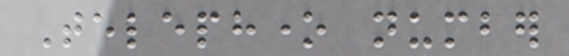Telephone number
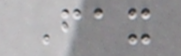Fax
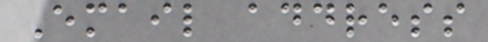Email address
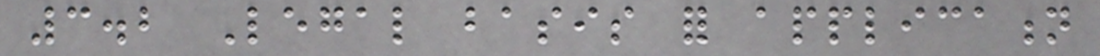3.2 Legal basis for application
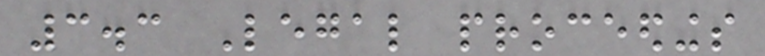3.3 Legal proceedings
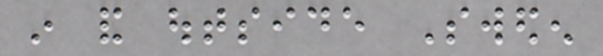in and outside Sweden
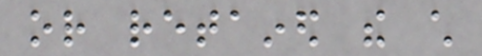or retained the child
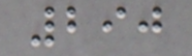290
